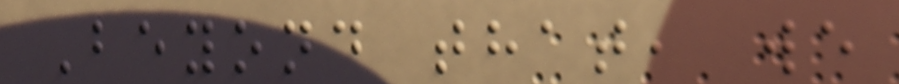Beyond that, we
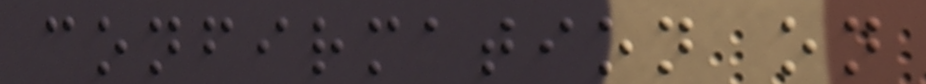confirmation on
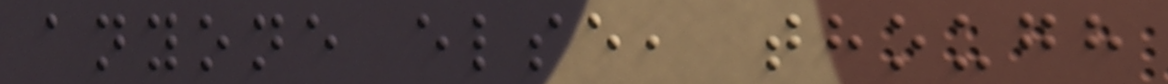anyone else, though
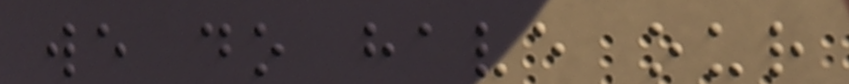we do have our
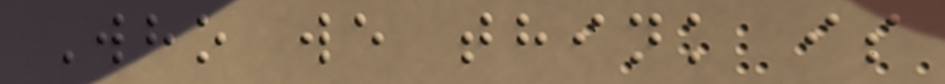Who we think is
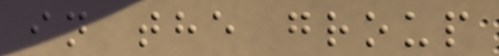in the group
